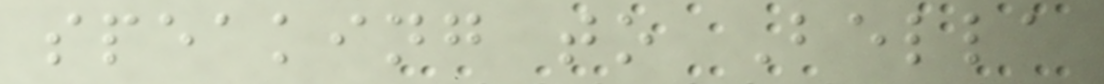speaking to Bella
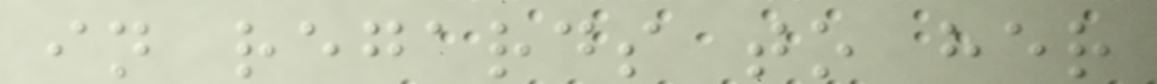in regards to her
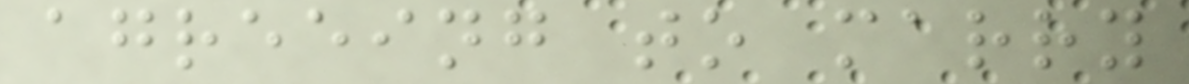agreeing to marry
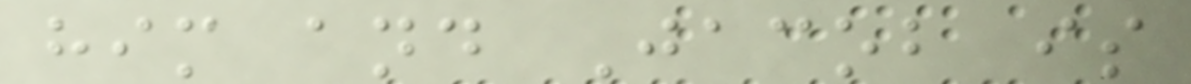him and Jacob is
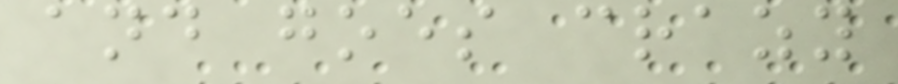and goes crazy
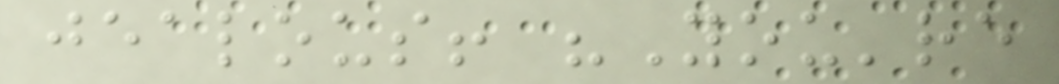jealous! "You're
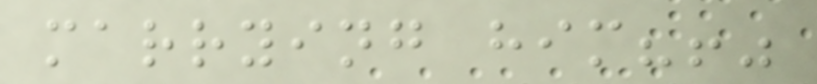marrying him?!"
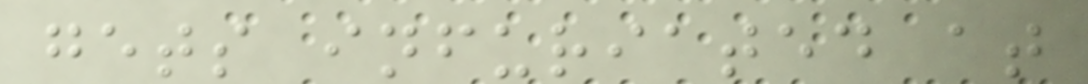gets infuriated at
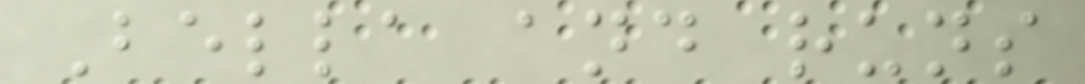Bella and runs
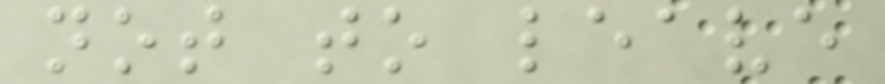not to leave
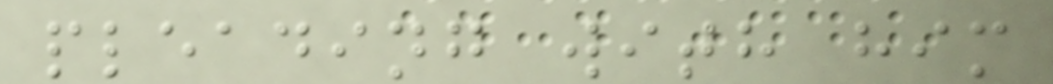pleading with him
